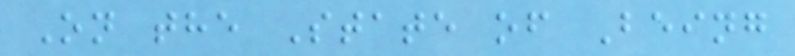On the State of Being
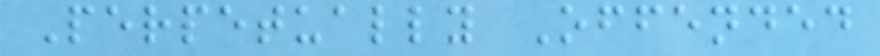Perpetually Offended
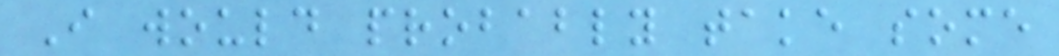I would probably take some
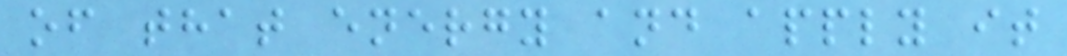of that energy and apply it
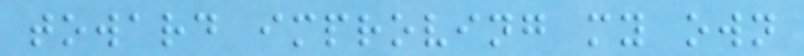toward improving my own
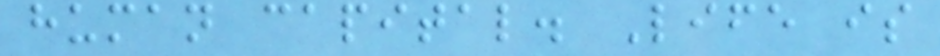human capital. Life is
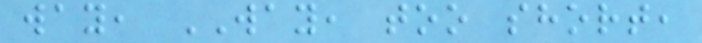way, WAY, too short,
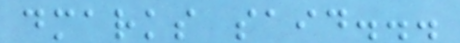dmarks said...
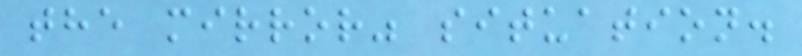the mirror" situation.
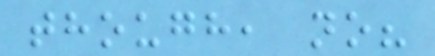though, no?
